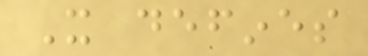It defines
